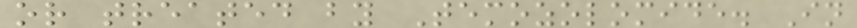or treated by Temozolomide. In
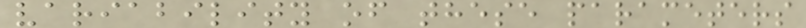variability of these parameters
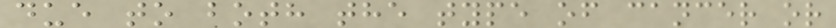due to both the type of cancer or
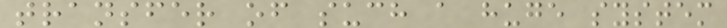transfer of such a huge system
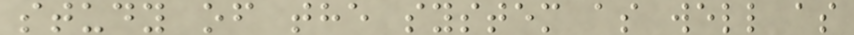study of the system as well as
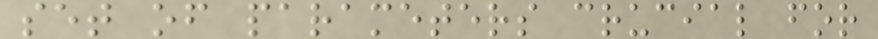set of parameters crucial for
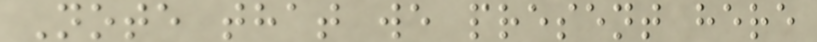Note that we present here
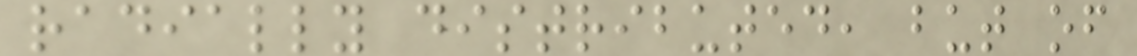radially distributed, but of
